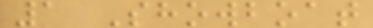1 Showboat
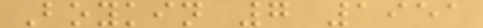Boykin 7 1951
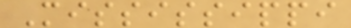Mississippi
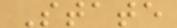State
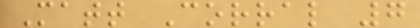Matt Corral 7
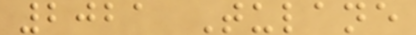2021 Tulane
